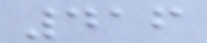416
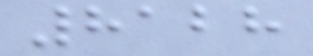8128
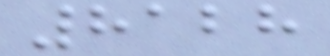8128
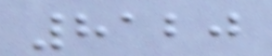8120
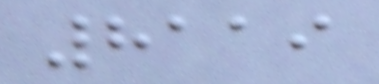8119
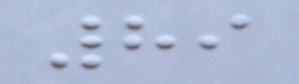89
